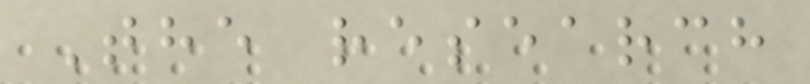The research
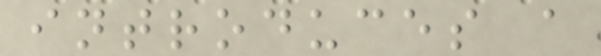introduces a
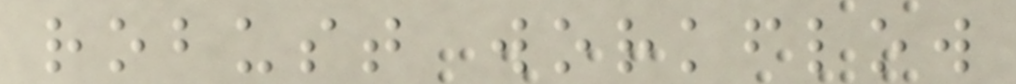robust workflow
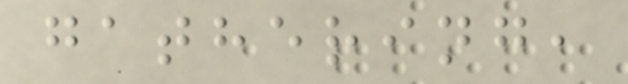gathering,
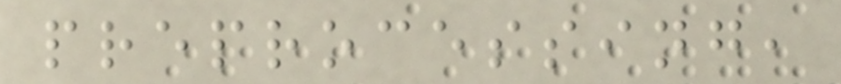preprocessing,
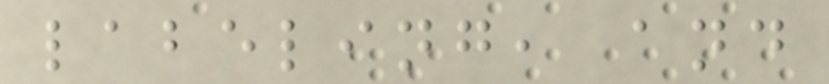labeling, and
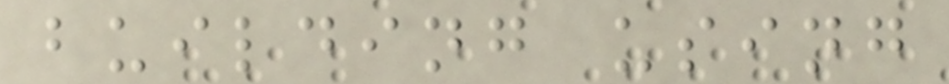building using
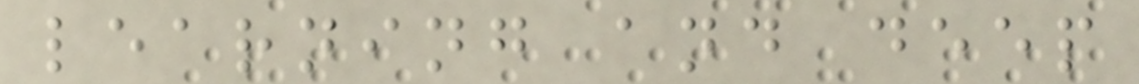learning and deep
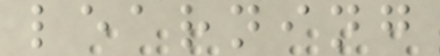learning
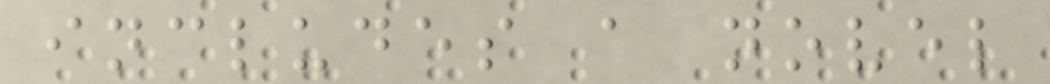includes a novel
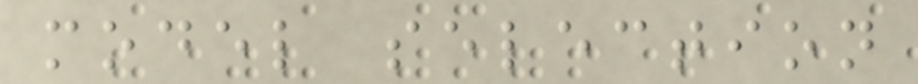model selection
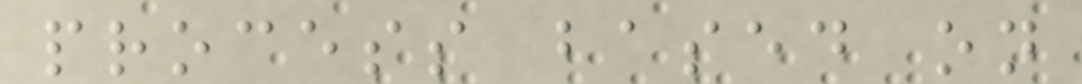process based on
